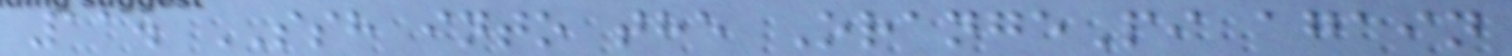11. SSH into the OrangePi again
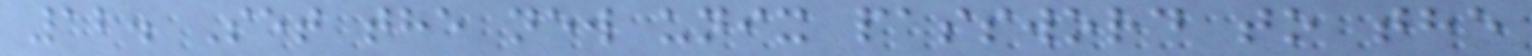12. Set the new unix password to the
